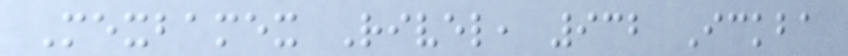Mexbamex Rivel, 932 Ickba
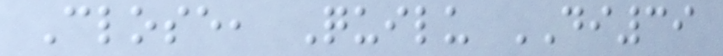Close, Quilu DI39
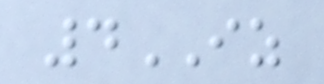4IZ
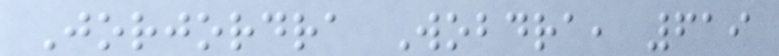Jorjordra Wobdra, 619
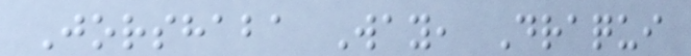Jorshaba Way, Draqui
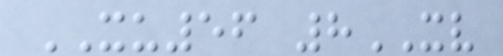XU56 8XV
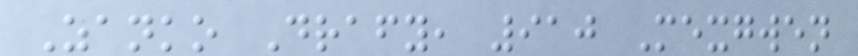Zanko Drafy, 910 Mexgwen
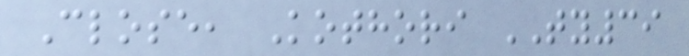Close, Kothori TY39
